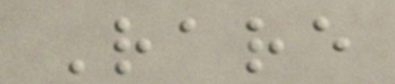Rare
